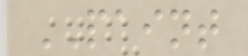PAINT
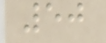50
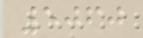5060
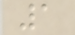1
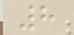8
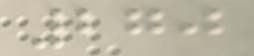270
